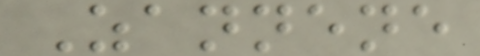Zannene
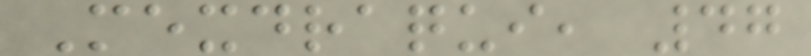Mexdraqui, 47
